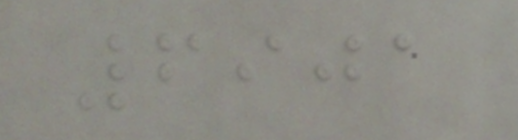6901
